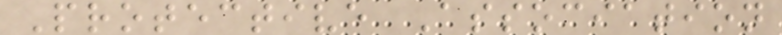Protective Association
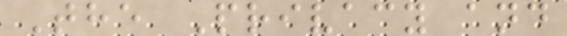The Privacy and
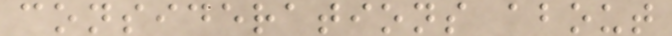considerations about
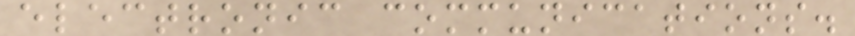electronic communications.
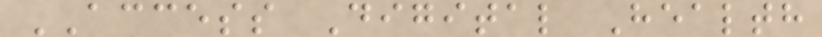ACCESS Digital Health
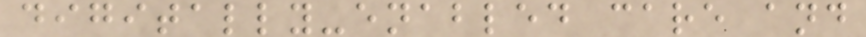digitally-enabled care and
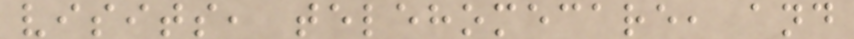visits, telehomecare, and
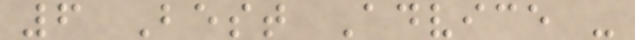6 Best Advice -
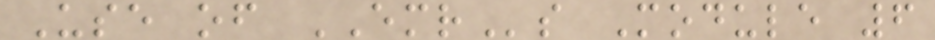Use of EMRs Module 6
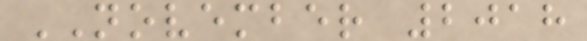NOVEMBER 2018
